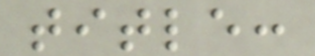title:
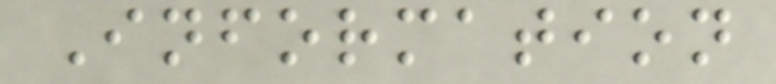Information
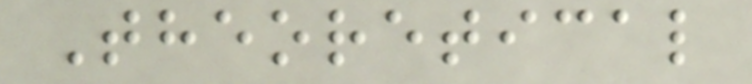Theoretical
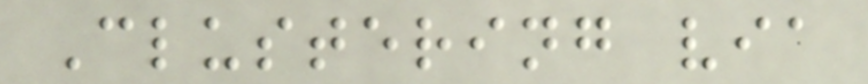Clustering via
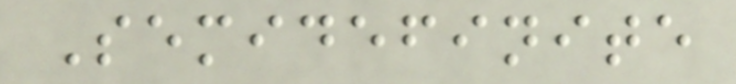Semidefinite
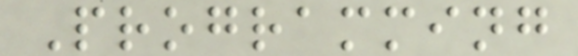Programming
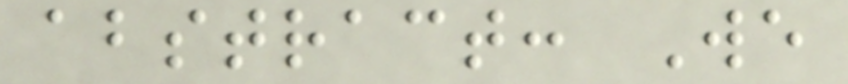abstract: We
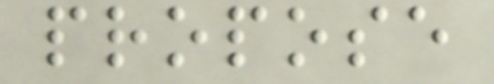propose
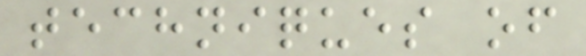techniques of
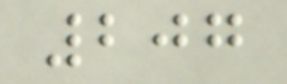207
